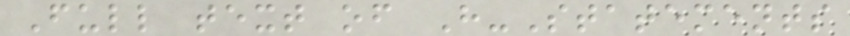Full text of H-Statements
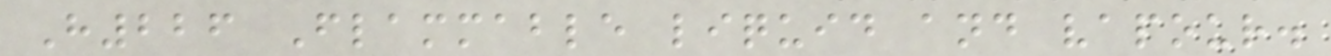H226 Flammable liquid and vapour.
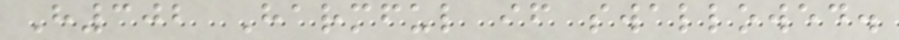H302 Harmful if swallowed.
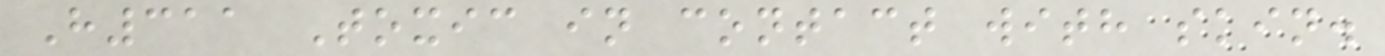H311 Toxic in contact with skin.
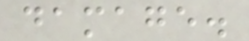damage.
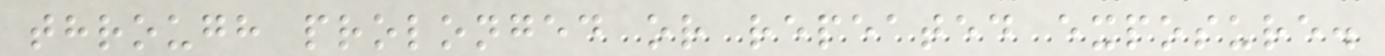through prolonged or repeated exposure.
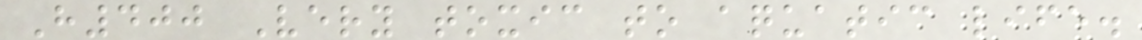H400 Very toxic to aquatic life.
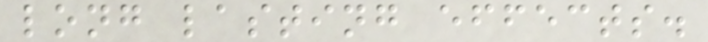long lasting effects.
